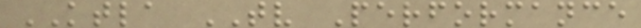KTLA TV Performance
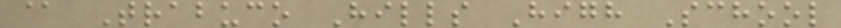@ Trabuco Hills High School
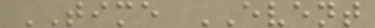TIME EVENT
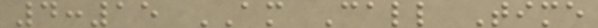4:15 AM Call Time
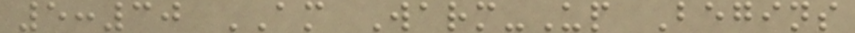5:30 AM Warm-Up Begins
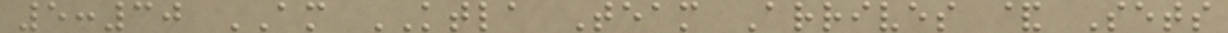5:30 AM KTLA Team Arrives & Sets
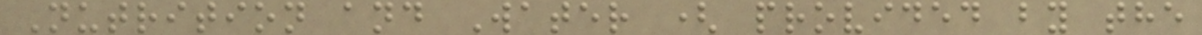Nutrition and Water ( provided by the
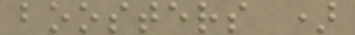boosters )
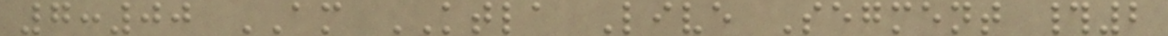7:00 AM KTLA Live Segment #2
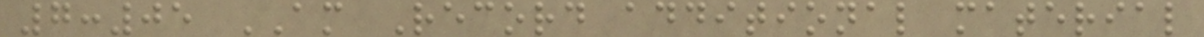7:05 AM Record additional material
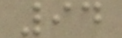94
